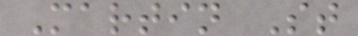Martin St
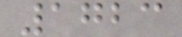1723
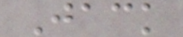Jack
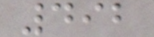492
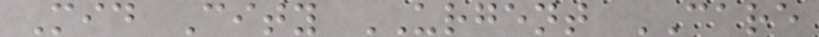Mid City URGENT CARE
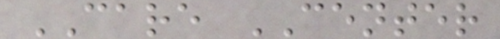CARE CENTER
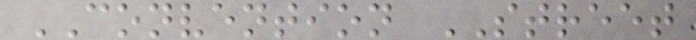CONVENTION STREET
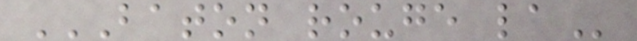BATON ROUGE LA
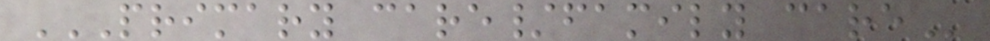PRIMARY CARE/FAMILY CARE
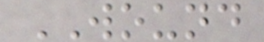WOUND
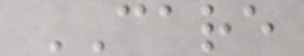CARE
